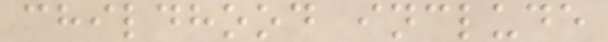childhood include
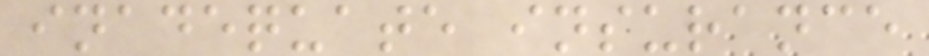inadequate insurance
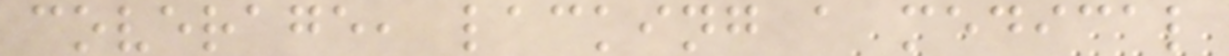coverage, lacking a medical
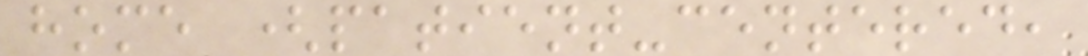home (patient-centered,
